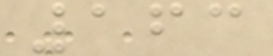163
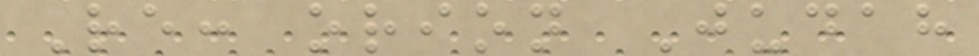Re: orion Judah
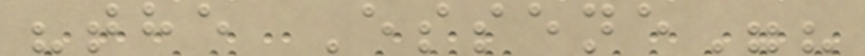"the Essene"?
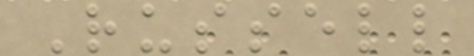Russell
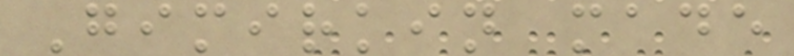Gimirkin made
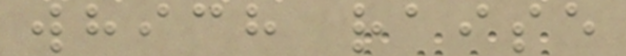which raise
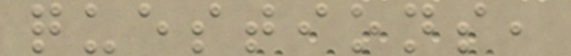questions,
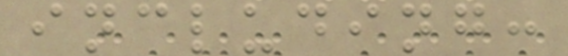including:
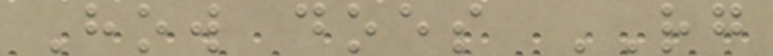How does RG
